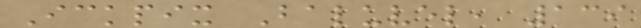Ickpix Baluvel, 139
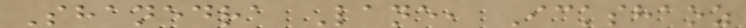Shanedra Lane, Ickshaoz
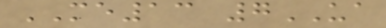ME13 7UA
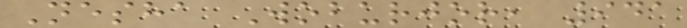Nesha Woburjor, 941
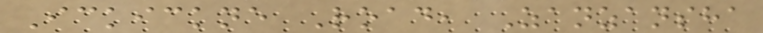Ickickne Road, Zanzansha
